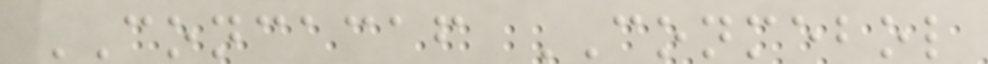CONCACAF CONMEBOL
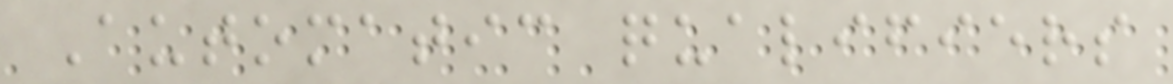Automatic qualifiers
